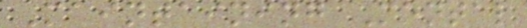Maintaining Mental
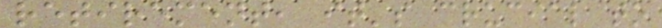retirement, it's crucial to
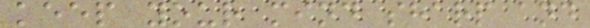keep your mind sharp and
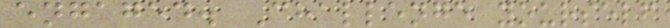engaged. Challenge yourself
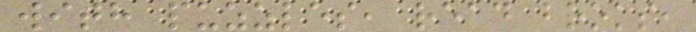with puzzles, read books,
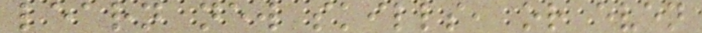learn new skills, or even
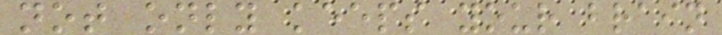not only keeps your brain
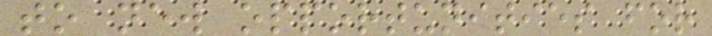to new opportunities for
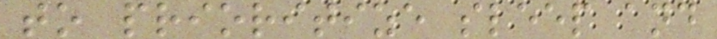to prioritize sleep and
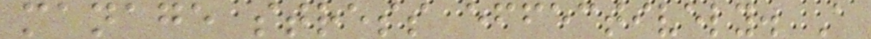manage stress effectively. A
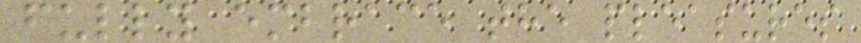fully embrace the pleasures
